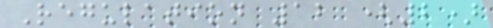Regulation 12 (2)
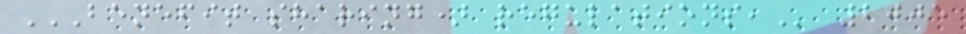BENEFIT SHARING) REGULATIONS, 2005
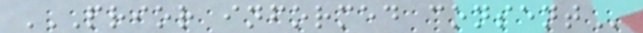PRIOR INFORMED CONSENT
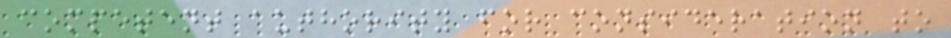competent authority for consideration to
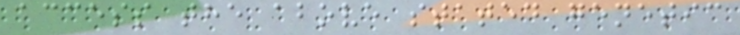access the above stated genetic
